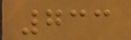733
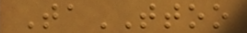TaTTOO
